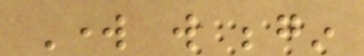Work will begin
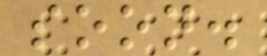soon.
